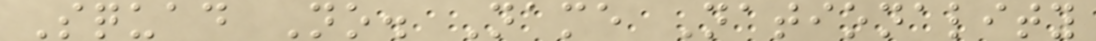Squad No. Name Nationality
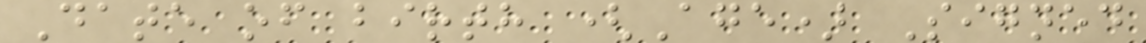Date of birth (Age) Signed
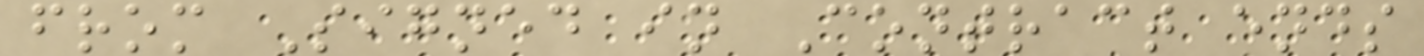from Signed in Contract ends
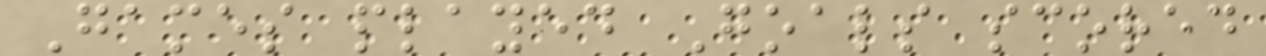Games played Goals scored
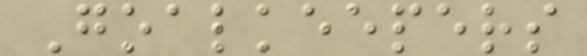Goalkeepers
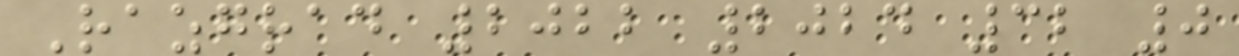Razgrad 2022 2024 32 0
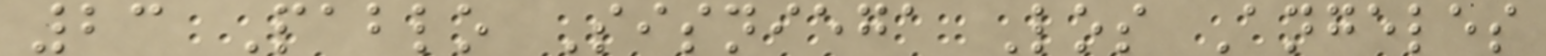23 Pablo Sisniega Los Angeles
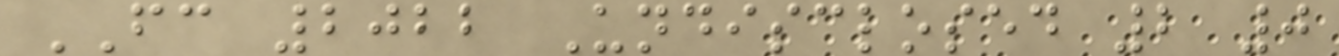FC 2022 Undisclosed 2 0
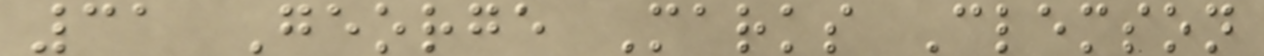31 George Marks Clemson
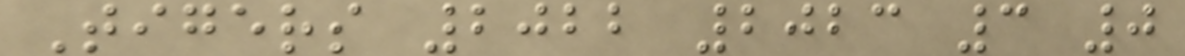Tigers 2022 2023 3 0
